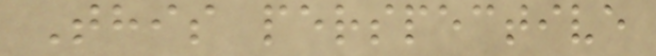This perspective
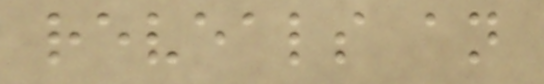reveals an
